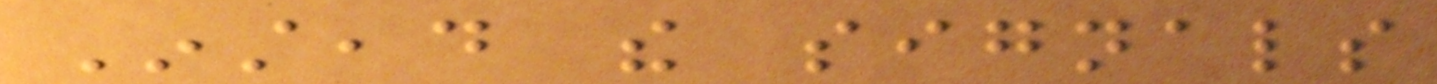Instead the signals
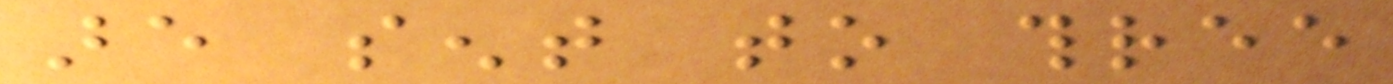are sent to three
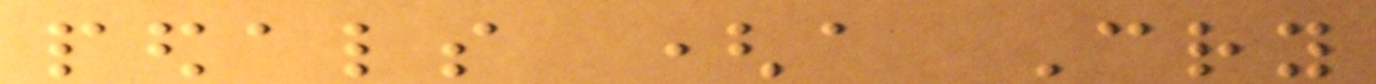pedals (a Cry
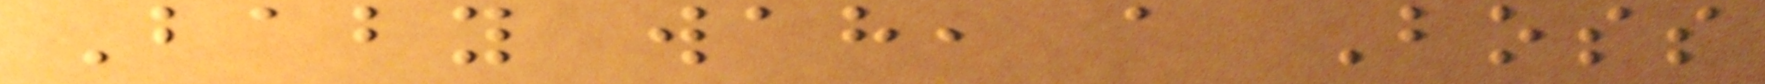Baby wah, a Boss
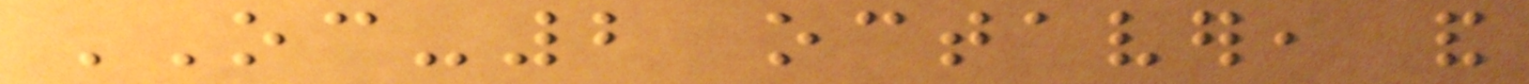OC-2 octaver, and
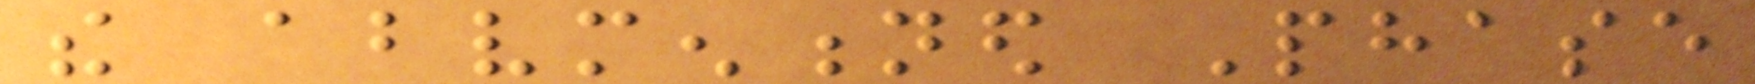the abovementioned Phase
